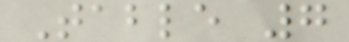Table 7
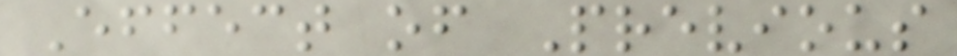Effect of Previous
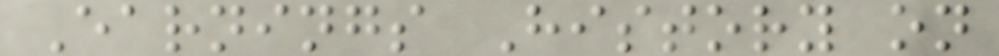Earnings History on
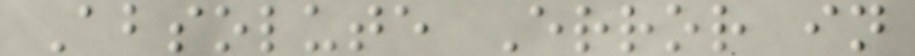Absolute Error in
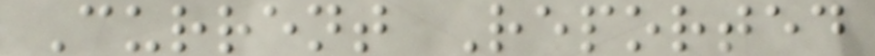Current Reported
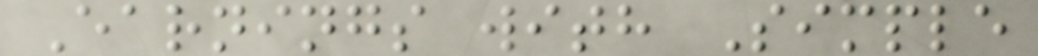Earnings with Simple
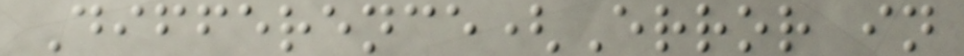Difference(Error in
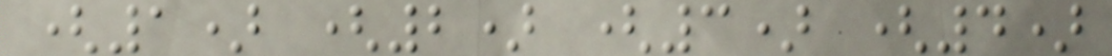(1) (2) (3) (4)
